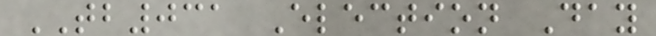TB031 Election Day
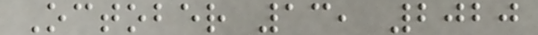October 13, 2020
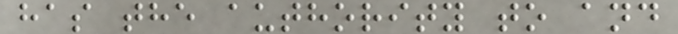has the authority to and
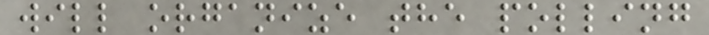will organize the polling
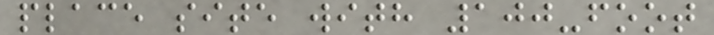place site with 100-foot
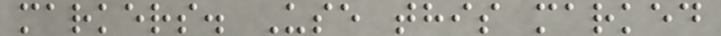markers. Use this marked
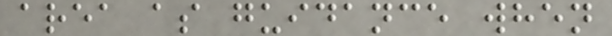area as guidance when
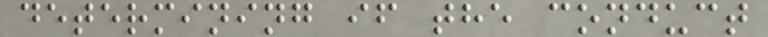determining if the conduct
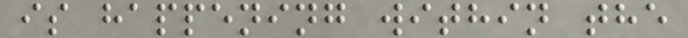is happening within the
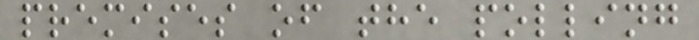premises of the polling
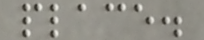place.
